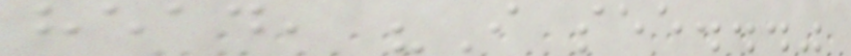head, "I see..."
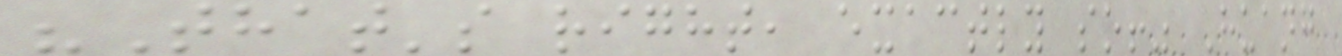"That's right, exactly so!" Huang
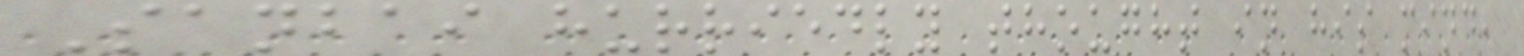Sanbai hurriedly thought in his mind,
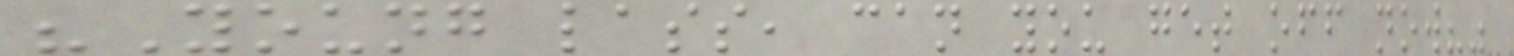"Young lass, can you get off now?"
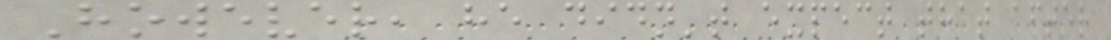However, he didn't expect that after
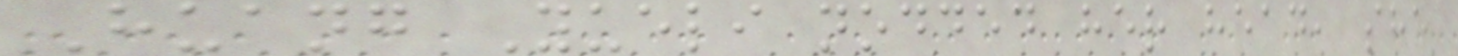Huang Yueli nodded her head, she
